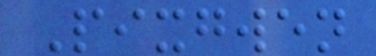Pixgwen
